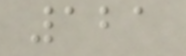121
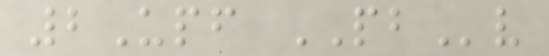2Upf PBv
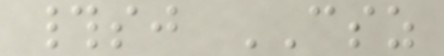#sj CSZ
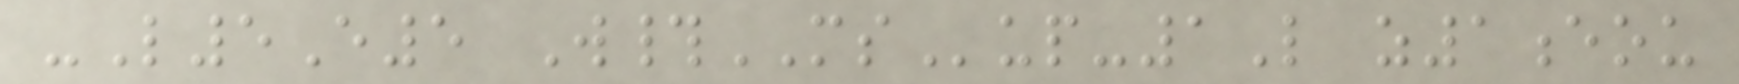-L5E5 W#MSup-1L z1eou
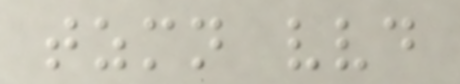tzmn vvd
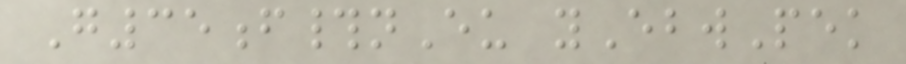G35f#nEu yEbwPek
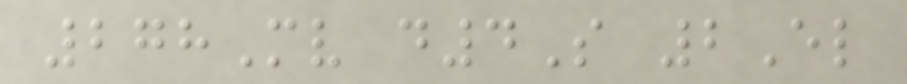278Mv d4S 2El
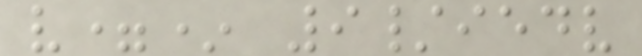v=* 9/iedv
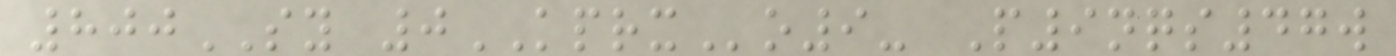800SY 0KPRXo9- P9nqs47w
